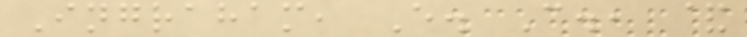Ingraham, E. C., &
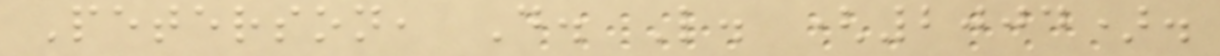Peterson, D. L. (2004).
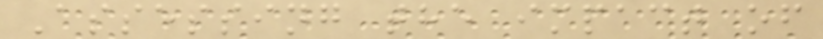Assessing the impact of
